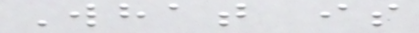What is
